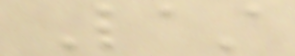Last
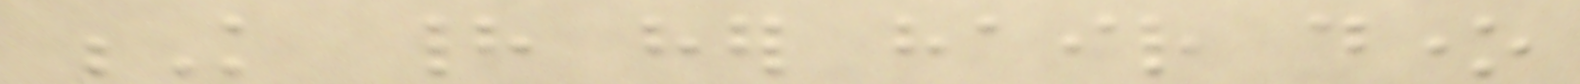K had her hair done
